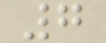7
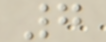7
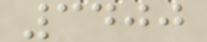3400
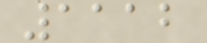1112
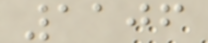1106
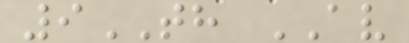9TH AV
